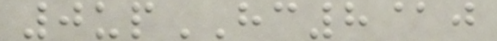0upHC8@j
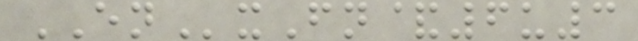ENxFn&6u3
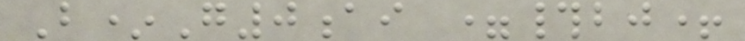B*G0ai =#bj+
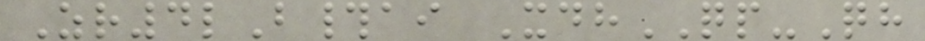Zr4lB#ai XdhQP-Qh
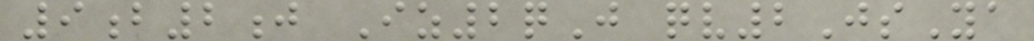9b2j Iz2qJ qv2JsYa
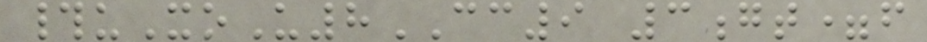#uXoU8CC9 3gt=f
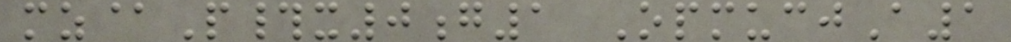mz@P#x0g1 OpmucjA1
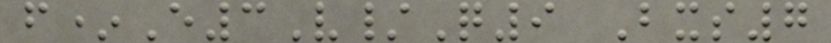f*E3V/Q9 Bxs7
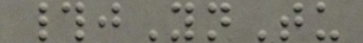#jYnTu
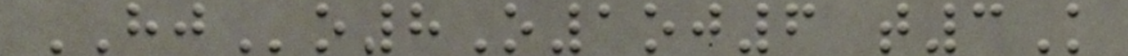HJo8O1oj6 t3K
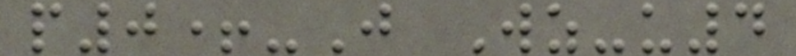p0+-J Wz-u4
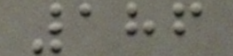186
